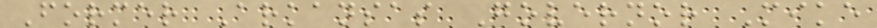Former Arkansas Governor Mike
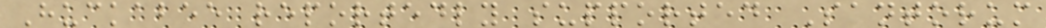Huckabee reportedly supported Santorum
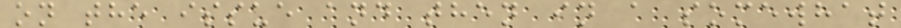on the issue and then in a somewhat
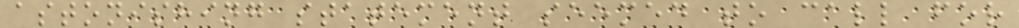astonishing statement seemed to call for
